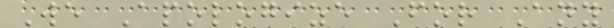We Apologize For Any
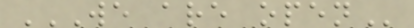WE ARE OPEN
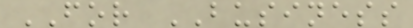FOR BUSINESS
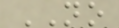NO
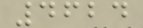4624
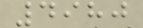4980
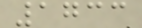1733
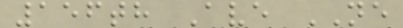156th Ave NE
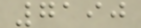7190
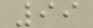99
